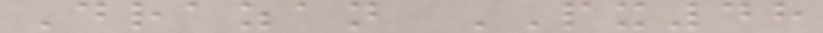Drazan PX48
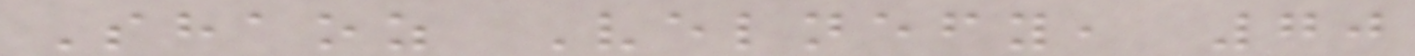Shaoz Velnefy, 70
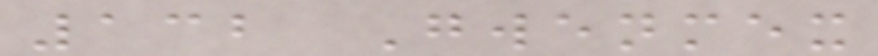132 Gwenmex
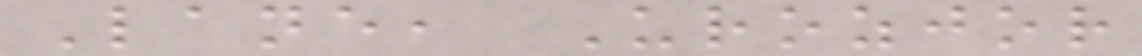Lane, Urozjor
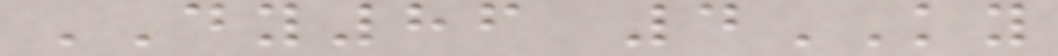DY86 4KY
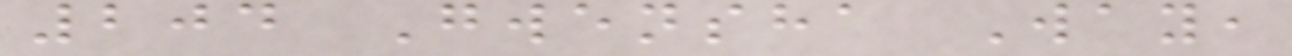204 Gwensha Way,
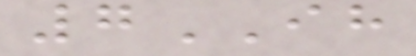7IH
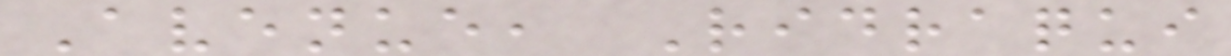Avenue, Ridraqui
